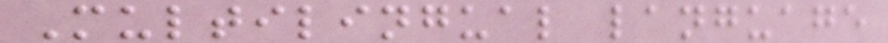Multilingual language
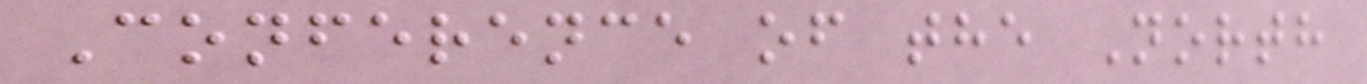Conference of the North
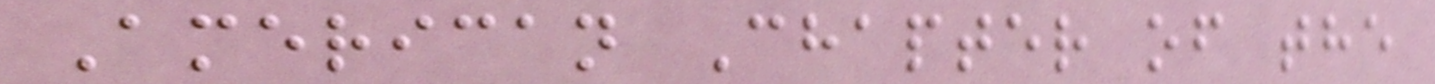American Chapter of the
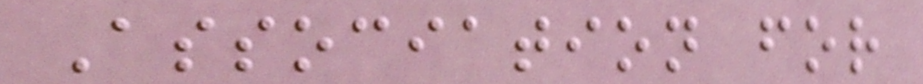Association for
